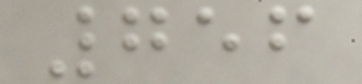756
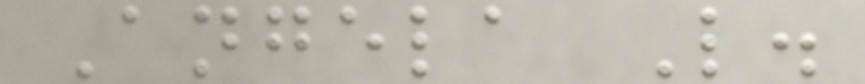Angela L.
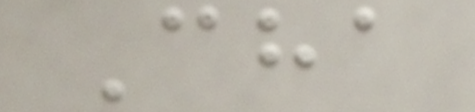Cha
